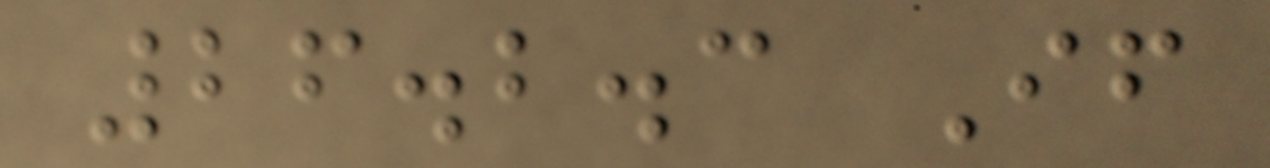26.2.3 If
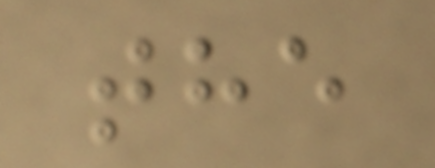the
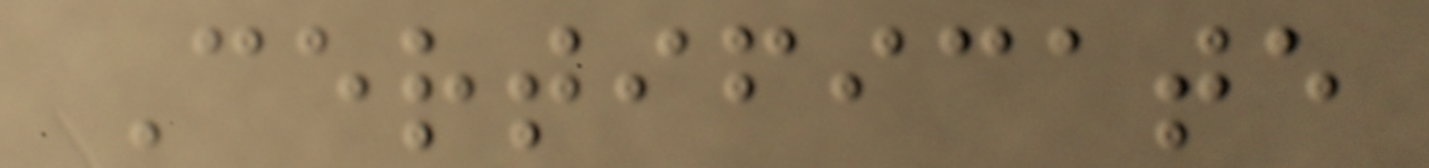Certificate
